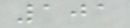101
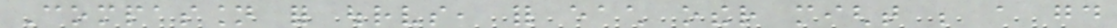Compassion for ourselves, for each other might be a good
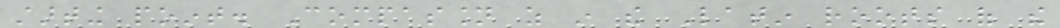starting point. Compassion as in the Latin roots of the
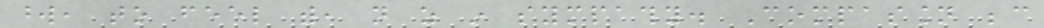word, to feel with, not as in sympathy. Compassion because
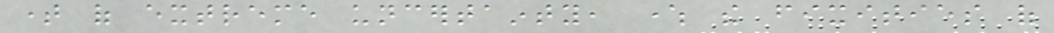time of extreme uncertainty, where the fixities of
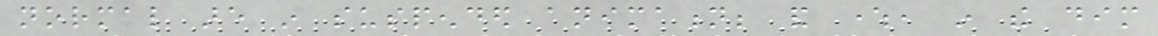normal are in suspended animation; and where, in the dim
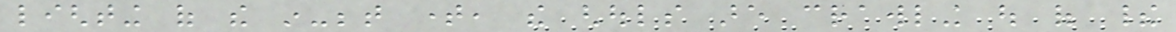lighting of the in-between time, the ghouls are crawling out of their
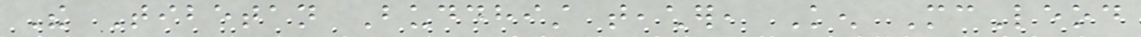The Tibetan Buddhist teacher, Ken McLeod
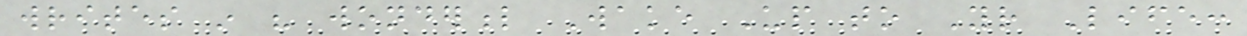writes in his wonderful Wake Up to Your Life:
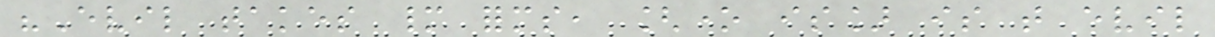"Evil takes many forms, [one is] is that evil
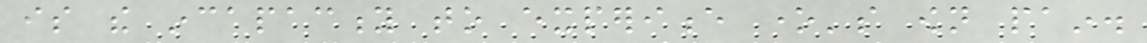is the incapacity to experience one's own pain.
